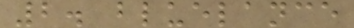2. bluelance
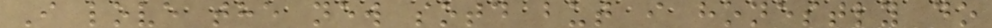I love the new sotd but i honestly do
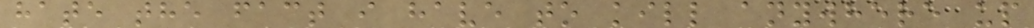hate the fact i have to kill anywhere up
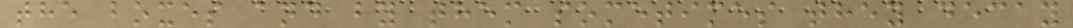the boxes and by them sometimes they decay
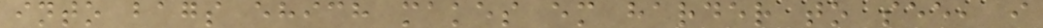into bags ehich makes em harder to see, i
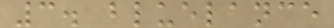3. bluelance
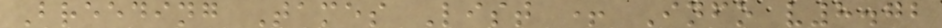Breeding Tames List + Info v8.72
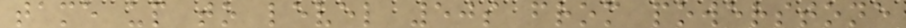tame up to level 50s from powerstone
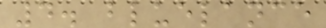4. bluelance
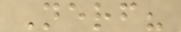Nerf?
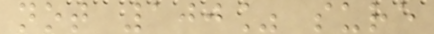not 100% sure
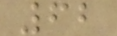62
